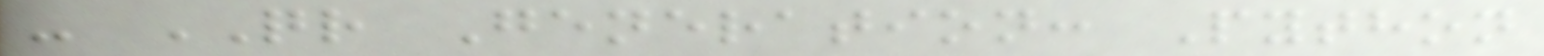- QR Generation: Python
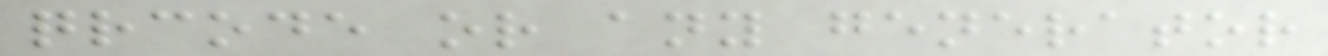qrcode or any generator
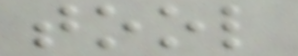tool
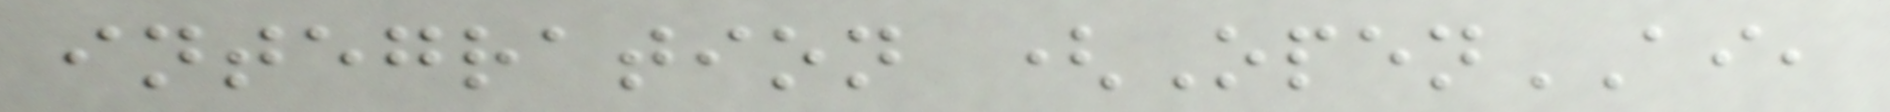integration (OpenAI,
